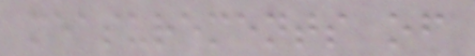measurements of
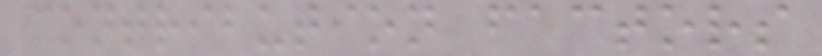contribution factors
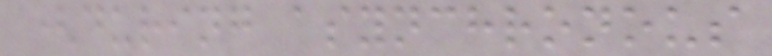(during asynchronous
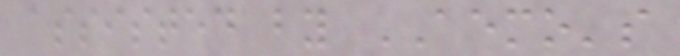assisted by AEMO's
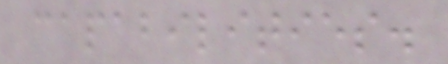capabilities.
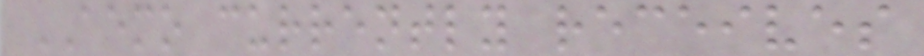AEMO currently receives
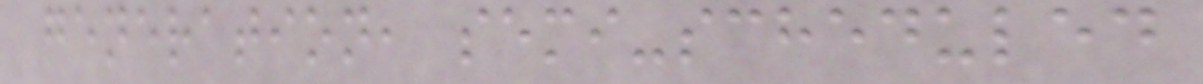generation, semi-scheduled
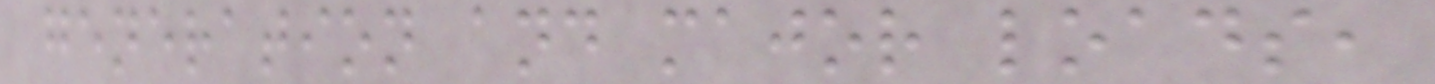generation and major loads,
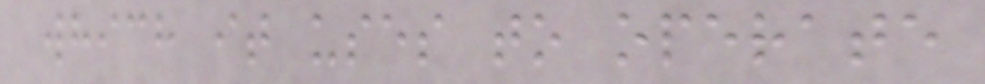which it uses to operate
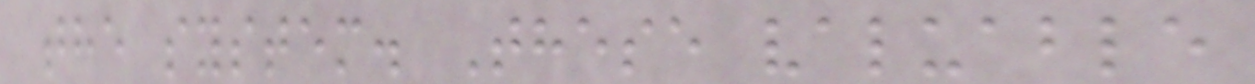the system. These valuable
